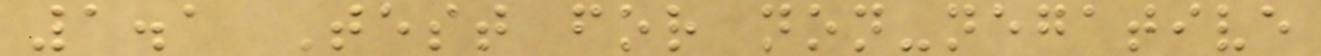1.1 Test for non-negative
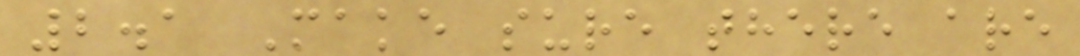2.1 Make sure there are
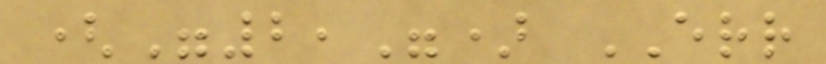("2,") ERR
